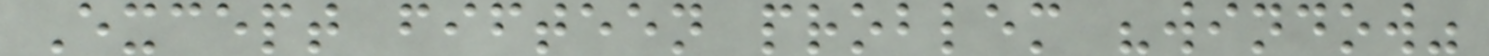Except fifteen problem "window"
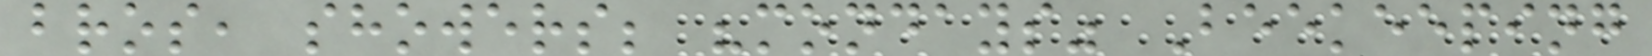bros, showers; "mondays" Beekeeping
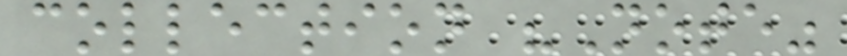collection "Note"
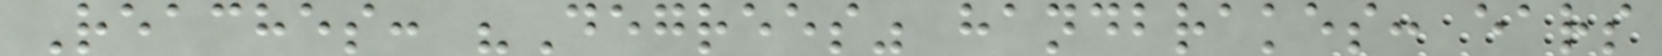Reaches: "Degrees" handbrakes: ears
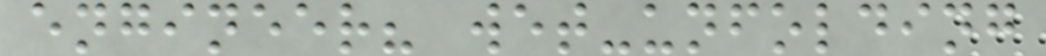engineer? wet-unfolding
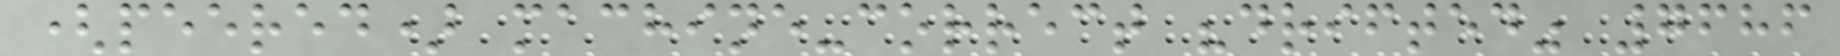(peered) machine-correct "drifted" 7686
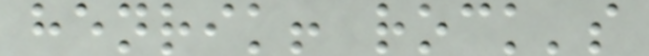henrik! rock's
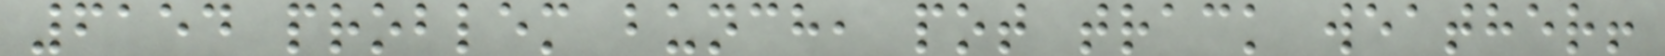6154 problem bunch, pot track weather!
